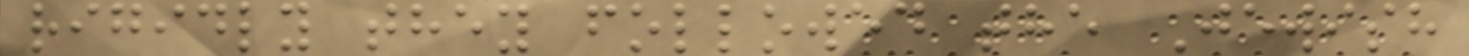rigidly they followed the Jewish
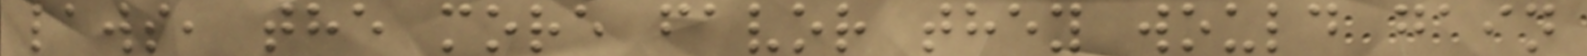laws, the more favor they would gain
